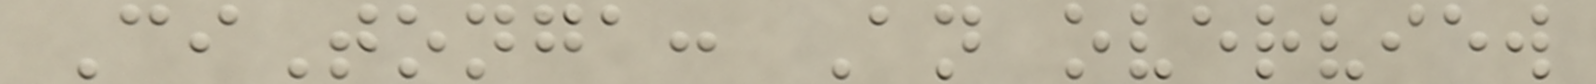CiTonga: An overview
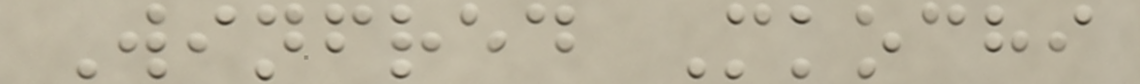Winfred Mkochi
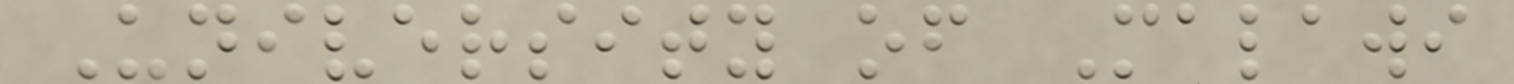University of Malawi
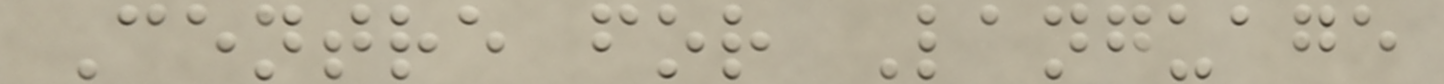Centre for Language
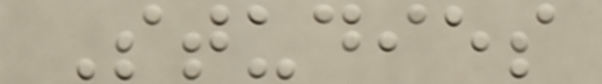Studies
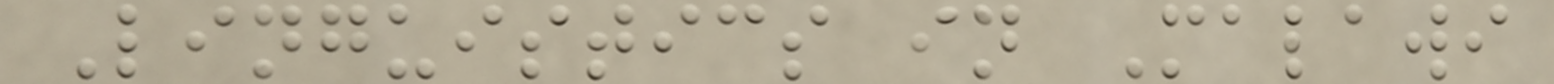Linguistics in Malawi
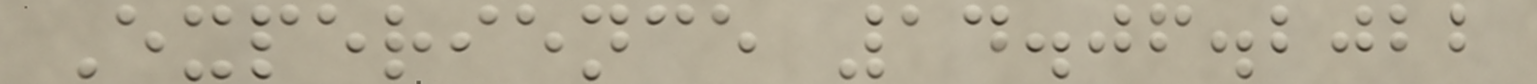Experience 14.06.2022
